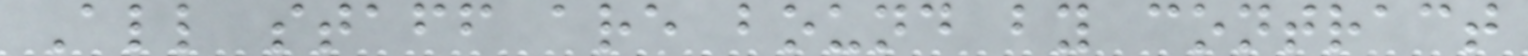All staff are bound by contract
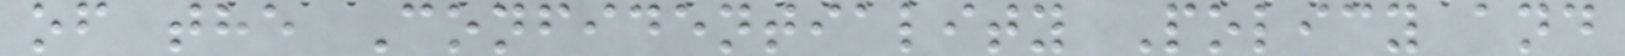of the Confidentiality Policy and
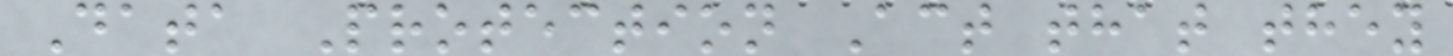Data Protection Act that they
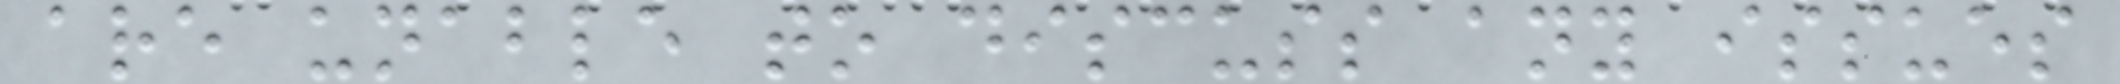are unable to discuss any issues
